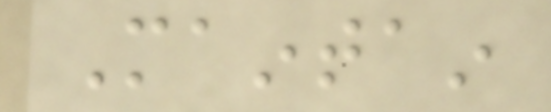Maintain
